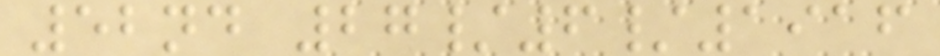52nd 27/6/1916
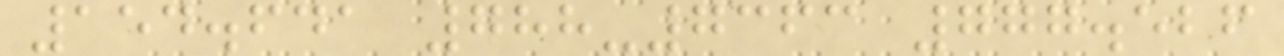154.641 788-7363 777.526
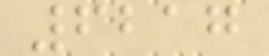6217
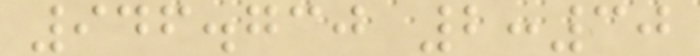946.730 2:30
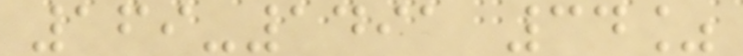169-1491 34%
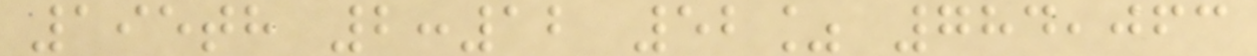195th 2:12 52% 784,063
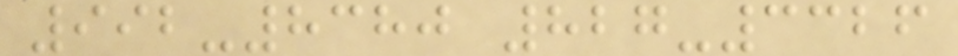992-8380 827-3326
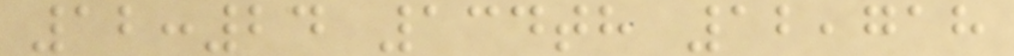12:24 134th 12,718
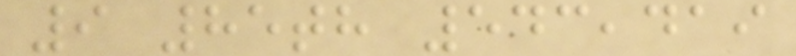9 85th 543,419
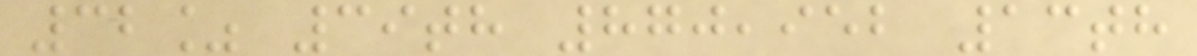32% 39th 870,952 13th
